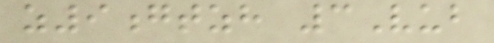z9gtzh 3Vub
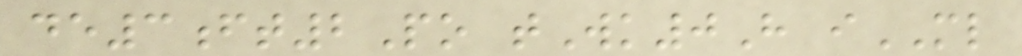de3ft2Po tWk0H iML
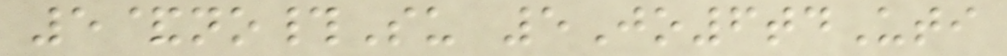5&no#Su 5Jo6tdUti
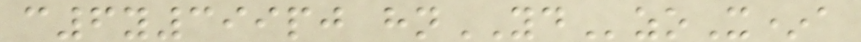c6y399pj hnYDzoX*a
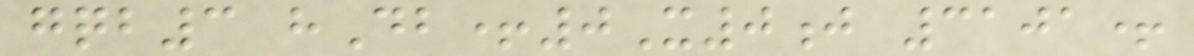gqb3 hDb+0X0j 3101+
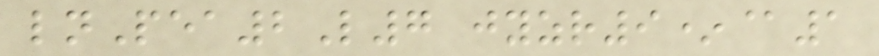lnPea2L7 jyzr9*@1
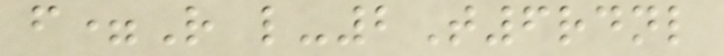f=R l-2T6rdnl
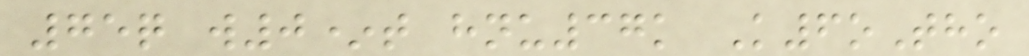75q w0*t hnu37k K6oTho
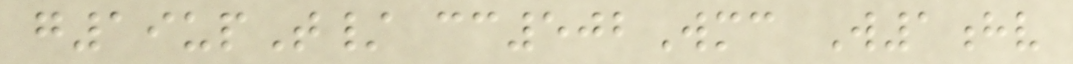g19upT/ cc502Wmc W1hv
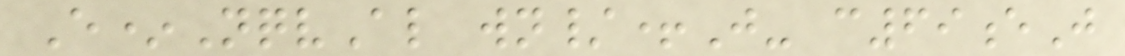E*NqvAl wn/+J- c69eJ
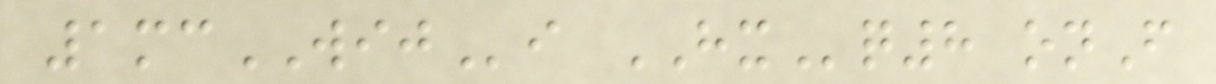1mcWIJi HXq8 onF
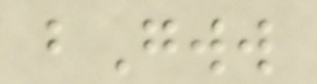bGww
